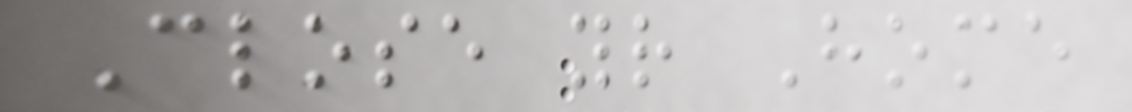Close your Home
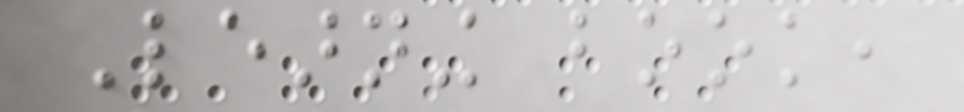Learning book,
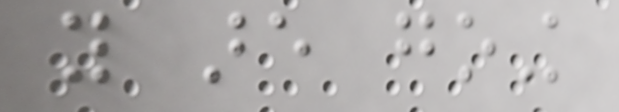you are going
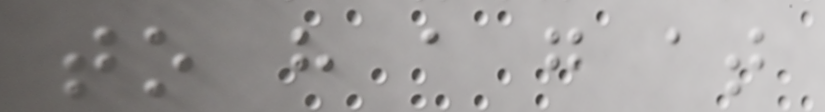to have a go at
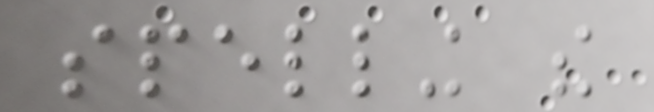spelling the
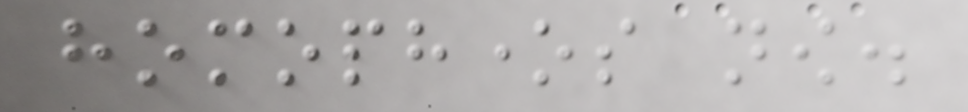homophones now.
